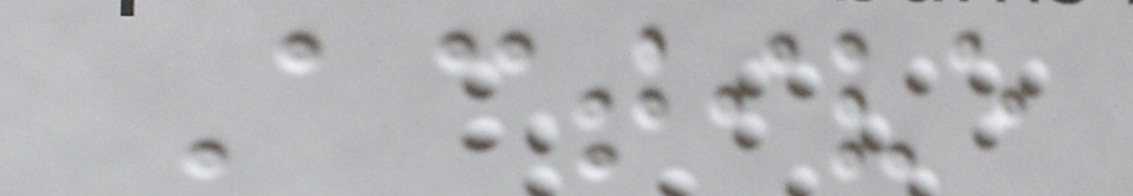Active
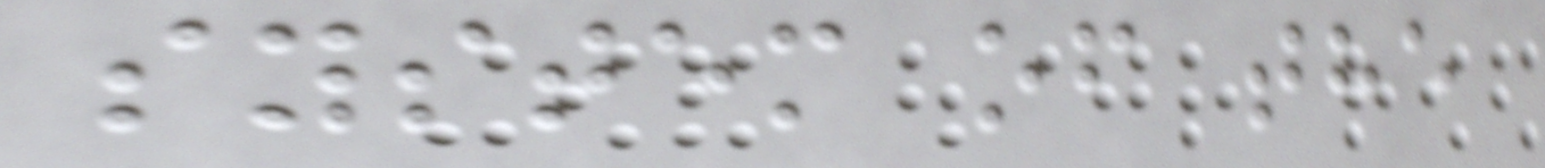system of the
